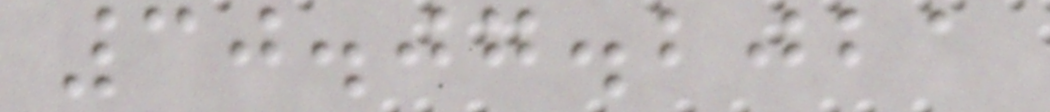30.07.2021
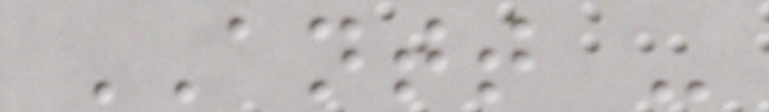ANTT -
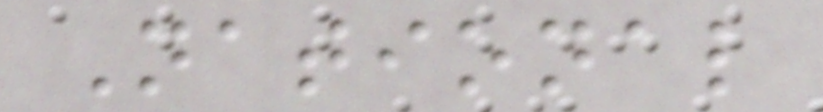National
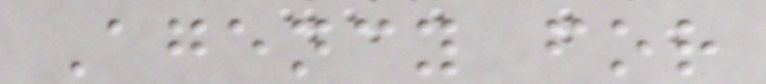Agency for
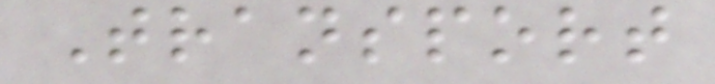Transport
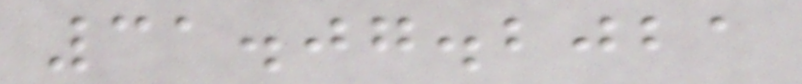31.07.2021
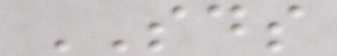SDS
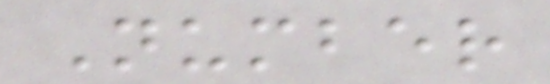Number
